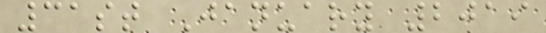31st January 2019
